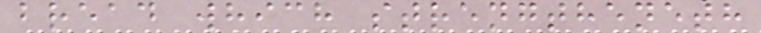bread which strengtheneth
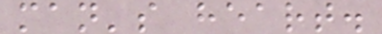man's heart.
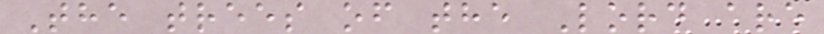The trees of the Lord are
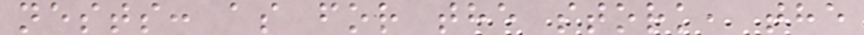nests: as for the stork, the
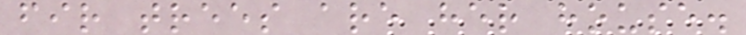fir trees are her house.
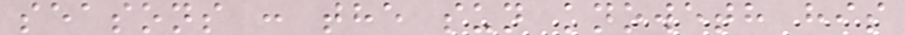seasons : the sun knoweth his
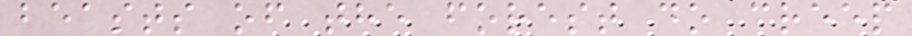beasts of the forest do creep
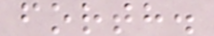forth.
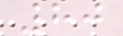80
